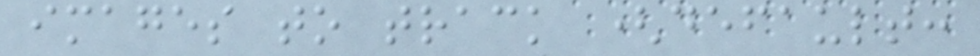images to track (default:
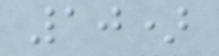10)
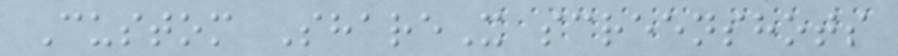Custom ShareX screenshots
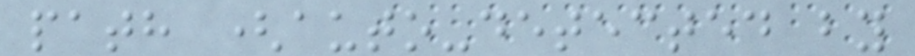path (auto-detected by
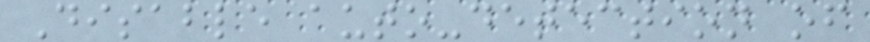Disable auto-detection of
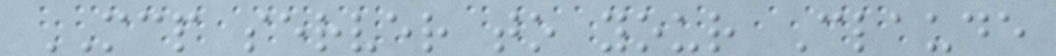MCP server to your Claude
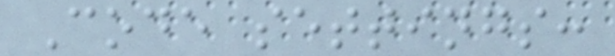Code settings:
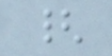{
